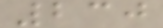230
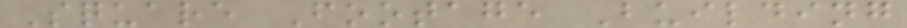Square Footage Building
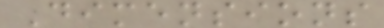Dimensions
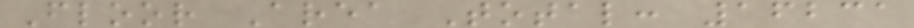Floor Area Total: 16231
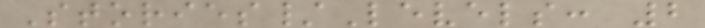Stories/Levels: 2
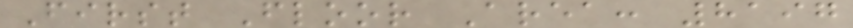First Floor Area: 8197
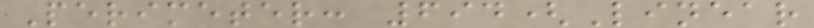Perimeter: 694(Linear
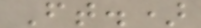Ft.)
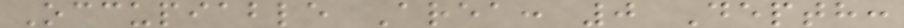Occupiable Area: 0 Depth:
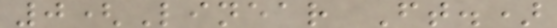0(Linear Ft.)
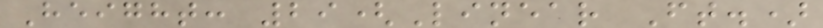Height: 29(Linear Ft.)
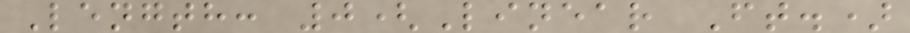Length: 0(Linear Ft.)
